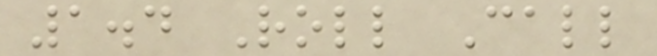1.4 Roll Call
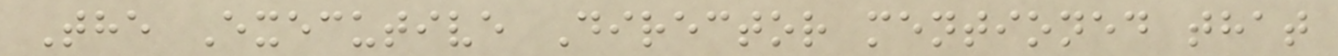The Executive Director mentioned that
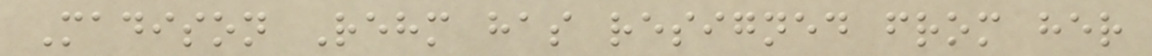Madison Rehm has resigned from her
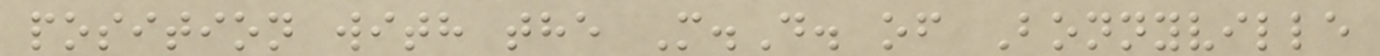position with the M.D. of Bonnyville
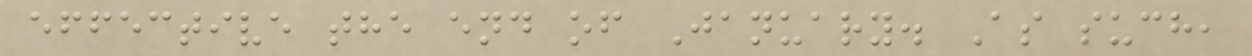effective the end of January. As such,
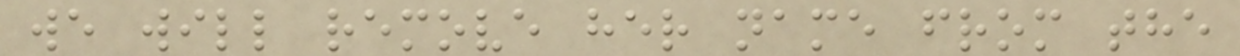we will remove her name from the
